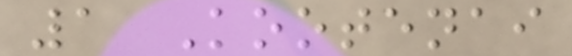1 Kootenai
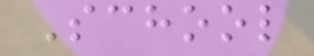School
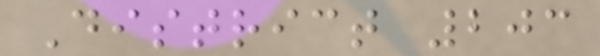District 203
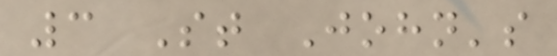3 St John's
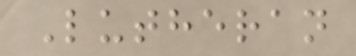Lutheran
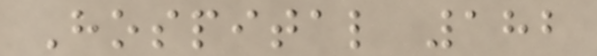Hospital 182
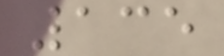135
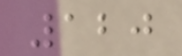120
